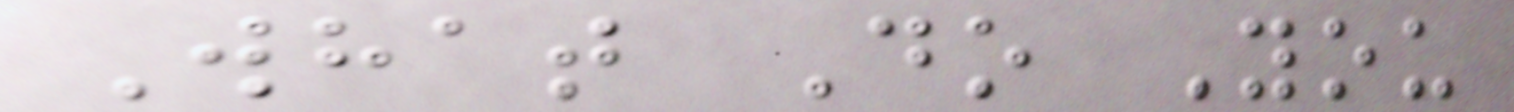What Do You
